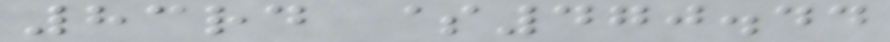83rd $470.44
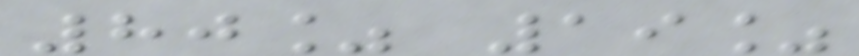80% 19%
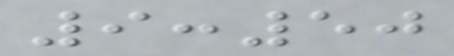9:50
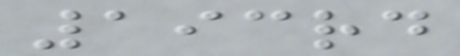193rd
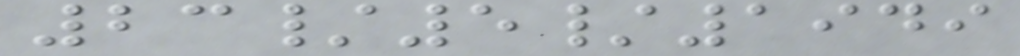23/5/1949
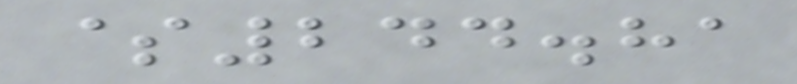$244.81
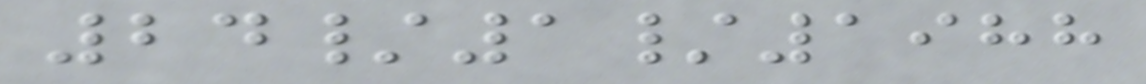24/1/1988
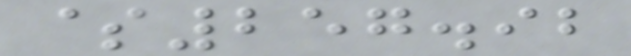$257.92
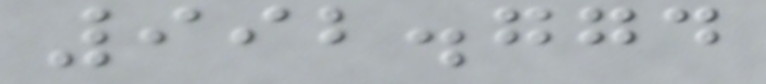992.774
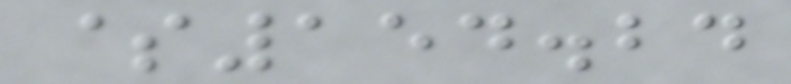$154.24
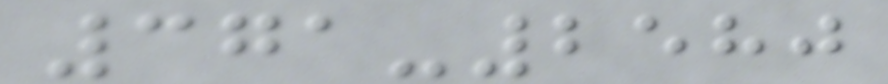371-2580
